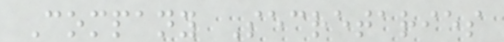Company Secretaries
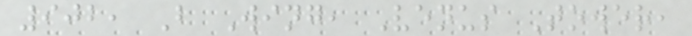902, B Wing, Venus Tower,
